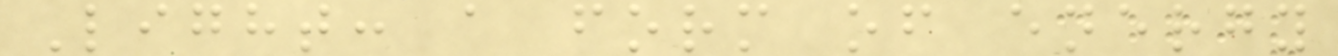Light: a form of energy
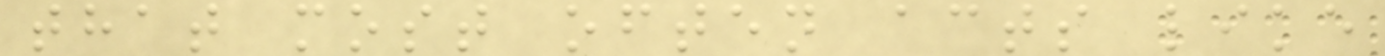that most often acts like
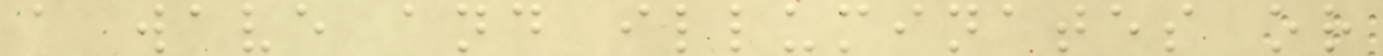a wave and illuminates or
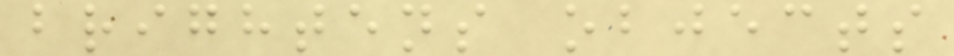brightens objects
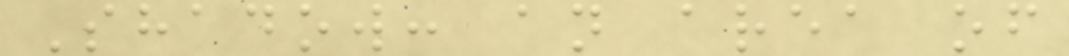Shadow: an area of
